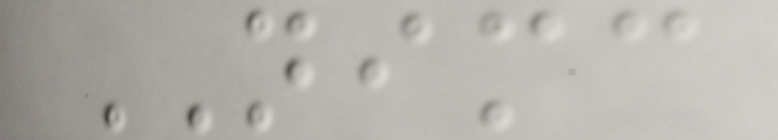NIMC
